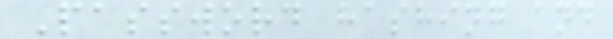Password hashing and
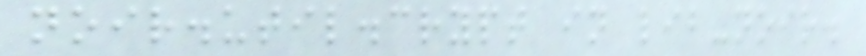noir.util.crypt in lib-noir.
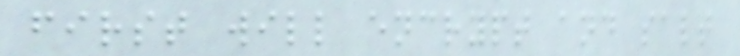first will encrypt and salt
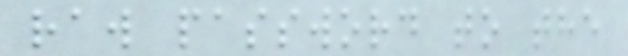raw password to the
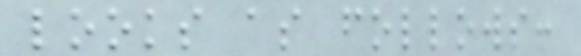looks as follows:
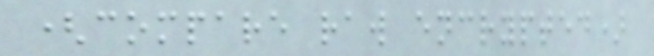(compare raw encrypted)
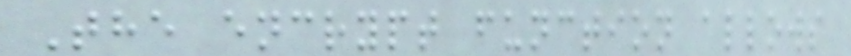The encrypt function allows
